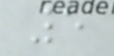5
